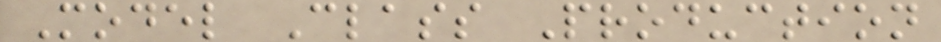Model Class Production
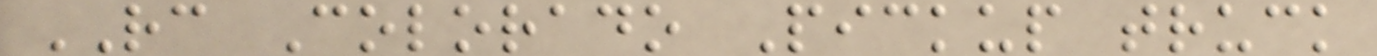RC Colorado Pickup truck
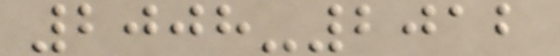2008-2012
